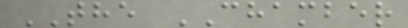THE CHAMBER
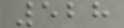528
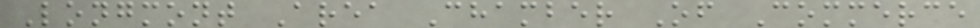Longmont Area Chamber Of Commerce
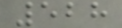528
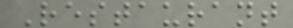Restaurant
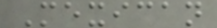Mexican
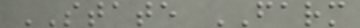STATE FARM
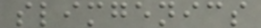slimgenics
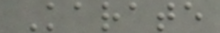Karate
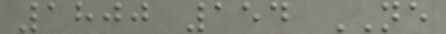1800 154 NE
